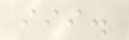iii.
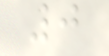0
